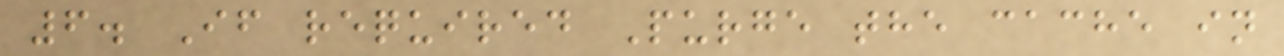6. If required Purge the cache in
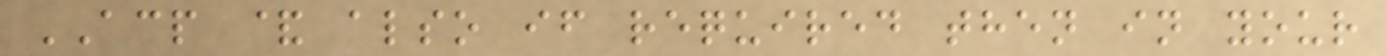ACP & also if required then in your
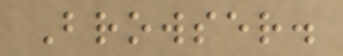Browser.
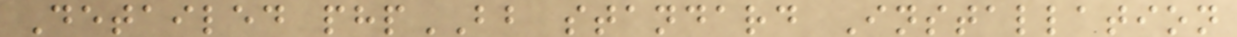Detailed phpBB standard Installation
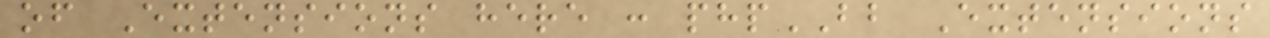of Extensions here : phpBB Extensions
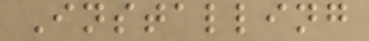Installing
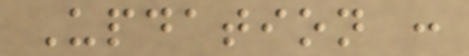Updation :
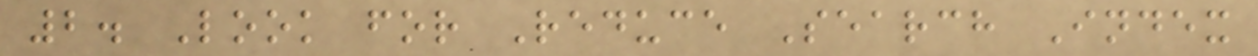2. Look for Reduce Search Index
